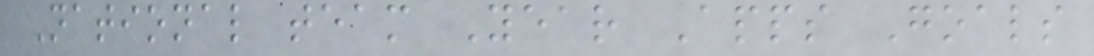National team Year Apps Goals
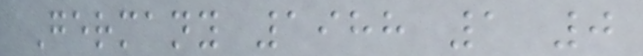Germany 1988 1 0
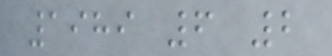1989 6 2
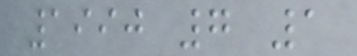1990 7 1
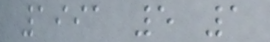1991 5 1
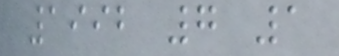1992 7 1
